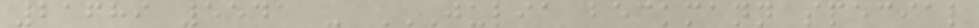21689 5541 - JULIA BECKMANN SPECIAL
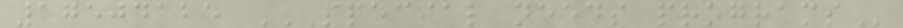17504125 SPECIAL NEEDS PROGRAMS
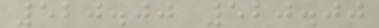520.00 520.00
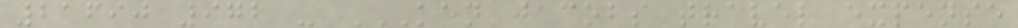21690 972 - KEN JACOBS TRAVEL EXPENSE
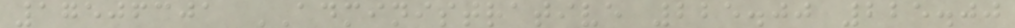17506301 ADMINISTRATIVE 225.00 225.00
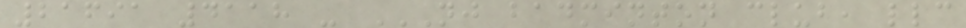21691 4118 - NJ BADMINTON CLUB, LLC
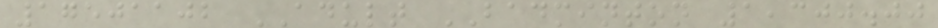17501102 ADULT BADMINTON 1,300.00
